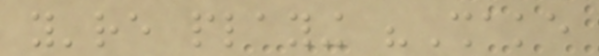you're playing "Shake
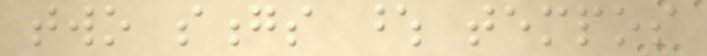two songs whose tempos
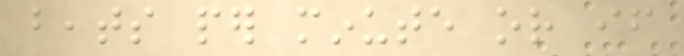beats per minute or if
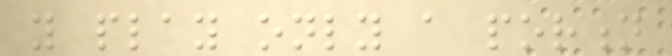you play only a portion
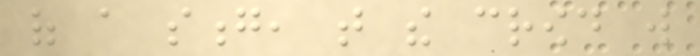of a song, that the crowd will
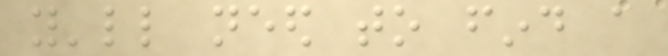you'll need to find a
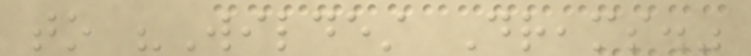to "Wildest Dreams."
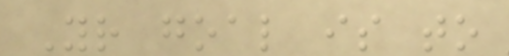Your goal is to
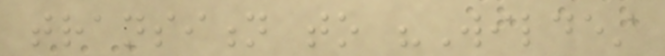transition to "Wildest
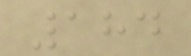184
